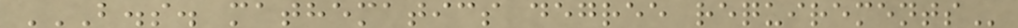B.S. MATHEMATICS DEGREE REQUIREMENTS
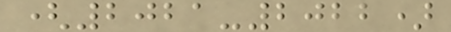(2021-2022)
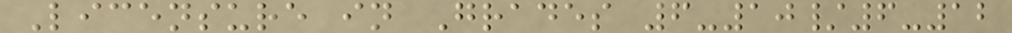Licensure in Grades 6-10/6-12
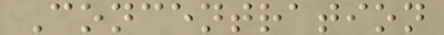Concentration
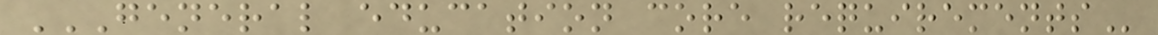GENERAL EDUCATION CORE REQUIREMENTS
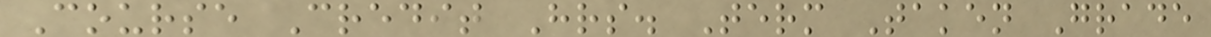Course Credit Hrs. Term Taken Grade
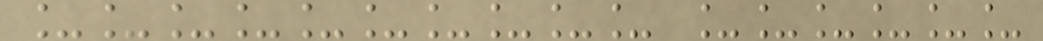__________ ______
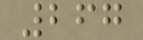267
